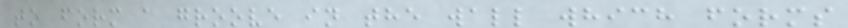to form a groove in the wall which forms
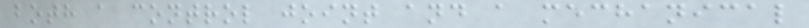both a control joint and a mechanical
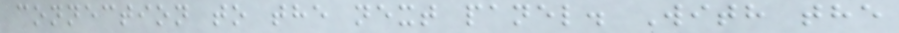connection to the next panel. With the
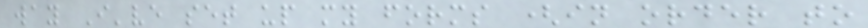way I've set up my forms (in order to
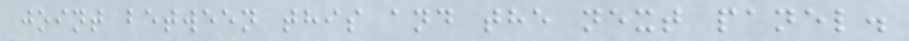joint between this and the next panel.
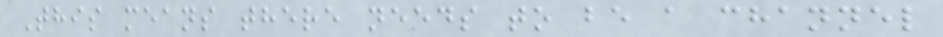This means there needs to be a channel
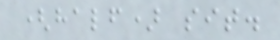(half) sit.
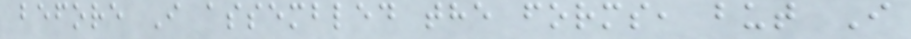before I assembled the forms, but I
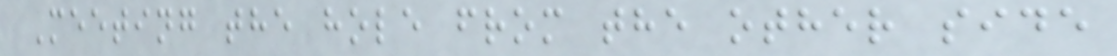Meeting the hole from the other side
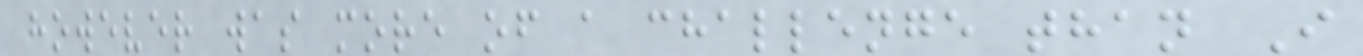however was more of a challenge than I
